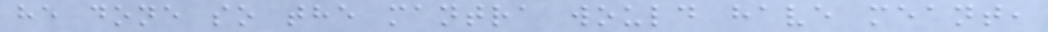he done so the mantra would have meant,
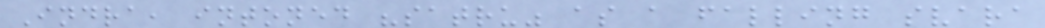Indra, intoned "satru" as a falling svara
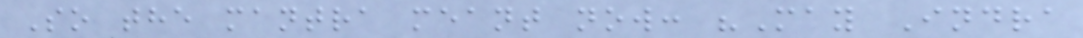So the mantra meant now: "May Indra
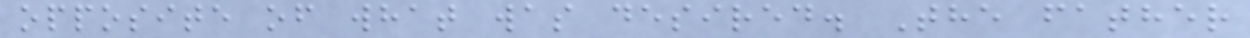opposite of what was desired. The father
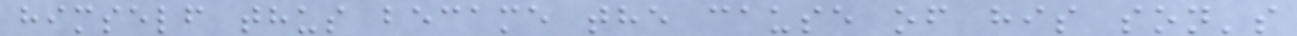himself thus became the cause of his son's
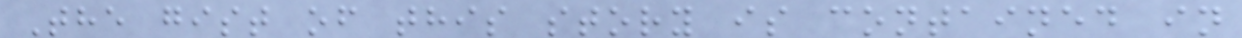The gist of this story is contained in
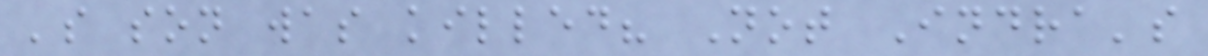's son was killed? Not Indra's
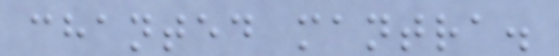chanted mantra.
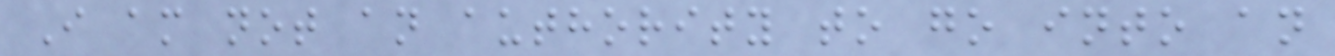I am not an authority to go into an
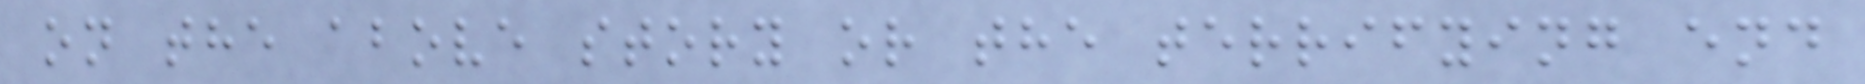on the above story or the terrifying end
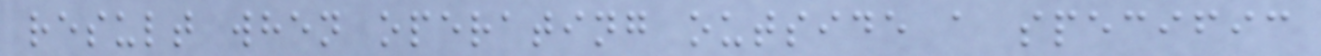result when operating outside a specific
